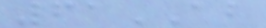61AB
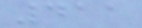411
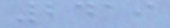2419
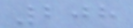208
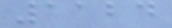1124
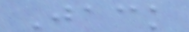Jack
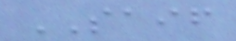SAIF
